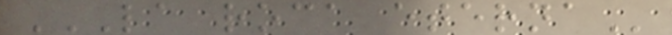LA ROCA ETERNA
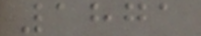1871
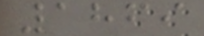1869
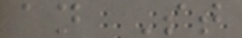an St
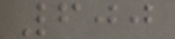600
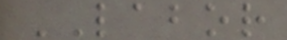LABOR
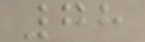78
